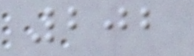202
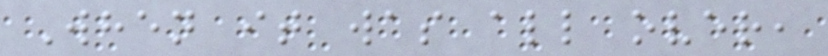When it was all over,
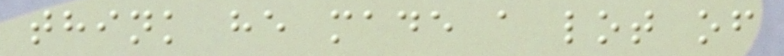think he made a lot of
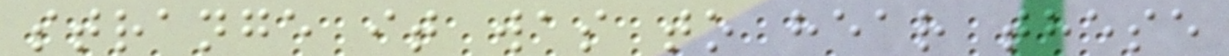strange it was to hear these
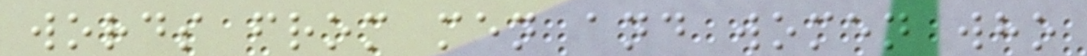words from men and women who
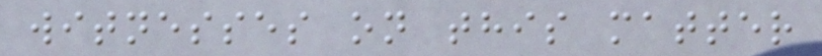witnesses on this matter
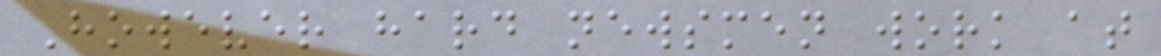However hard newsmen work at
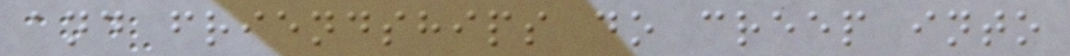and friendships do creep into
